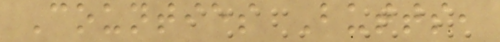Counties Butts,
